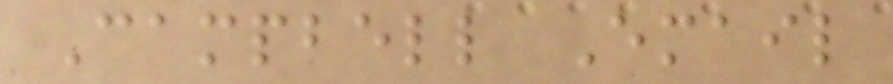Campbell Email
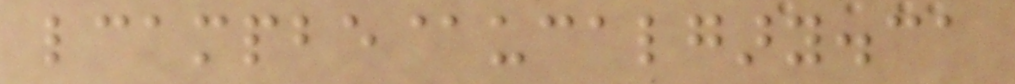lcampbe@ucalgary.ca
